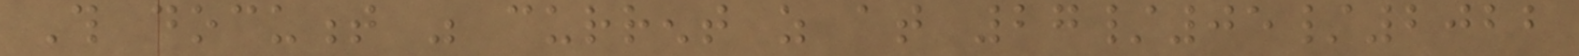This document was current as at 27/05/2022
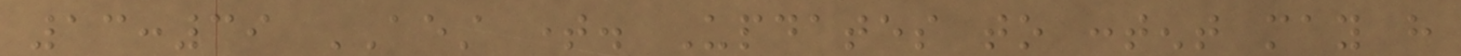13:39 AEST time. Updates to content may have
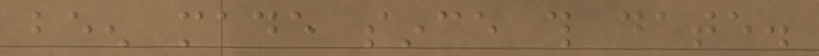been made since this date.
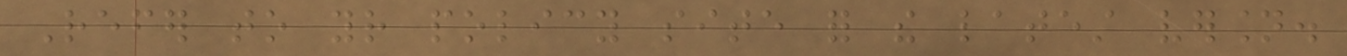Refer to your policy site for the latest version.
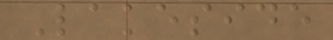Lakeside
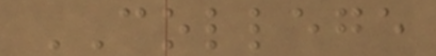COLLEGE
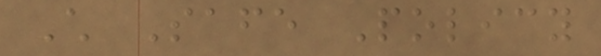Child Safe Policy
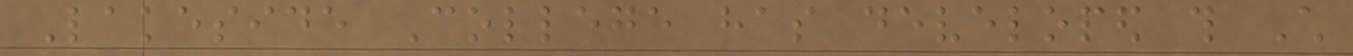Lakeside College has developed this Child
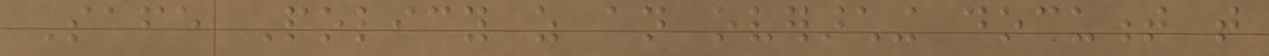Safe Policy as an overarching document that
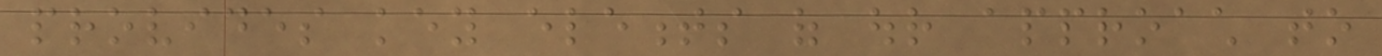provides key elements of our approach to
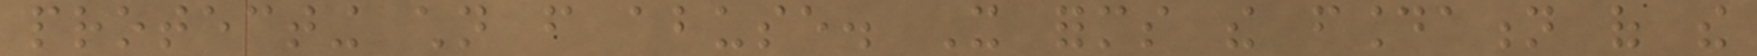protecting children from abuse. It forms the foundation of the
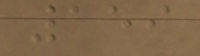159
